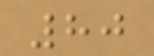80
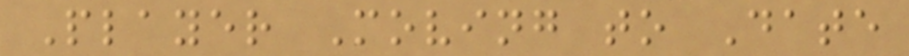Player Moving to Date
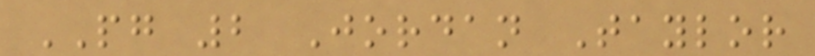PG 2 Jordan Taylor
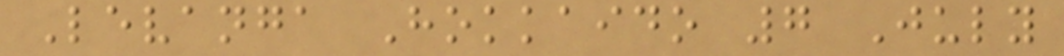Levanga Hokkaido 7 July
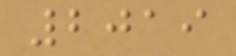2019
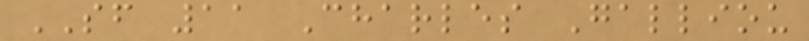SF 11 Charles Galliou
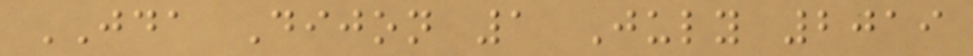JDA Dijon 1 July 2019
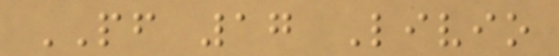PF 17 Livio
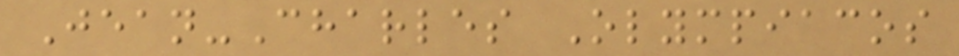Jean-Charles Olympiacos
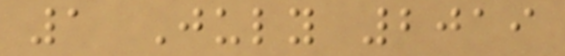1 July 2019
